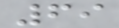69
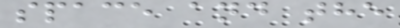space and the
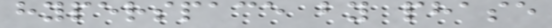hyperspace by phase
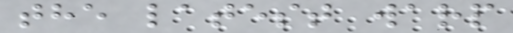the latest warp
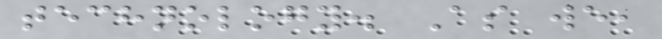technology. As we,
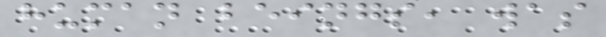human beings, was
